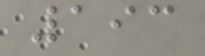193
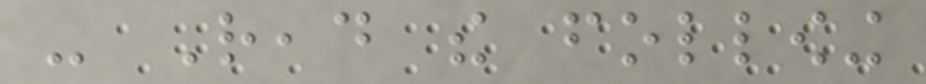- Read the following
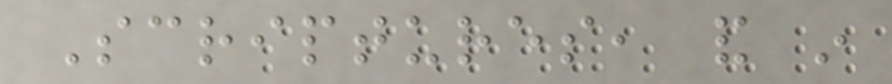Scriptures, and in
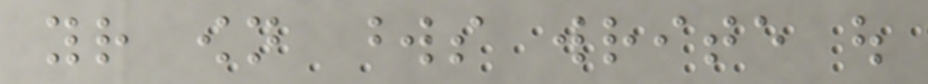your own words write out
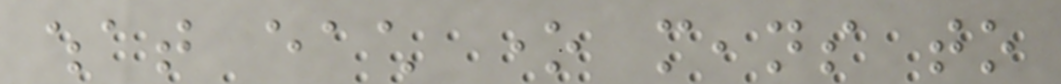what each one means to
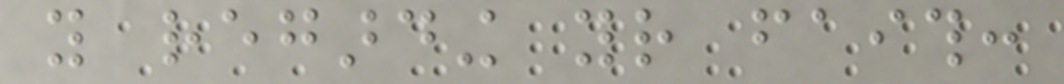you regarding your faith:
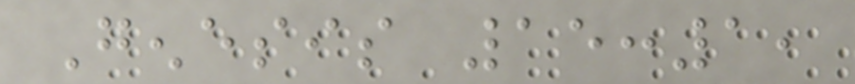Genesis 15:1,
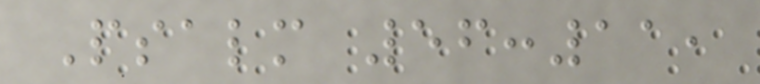Psalm 56:11,
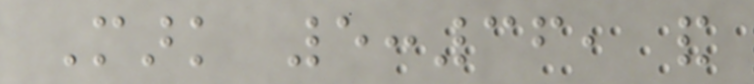Mark 5:36, and
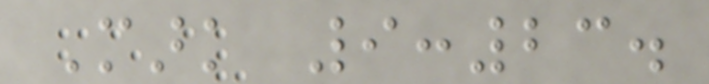Mark 9:23.
